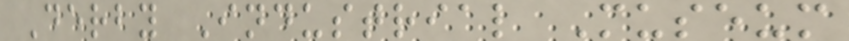Derby Industrial Museum
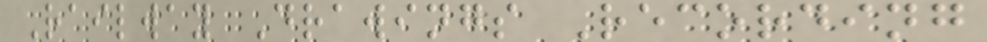Railway Drawings Recording
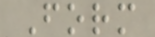Form
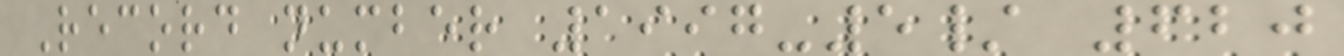Record number 1997-5/ 620
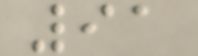91
